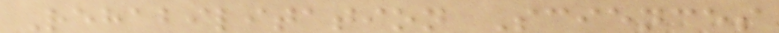Rehabilitation Sciences
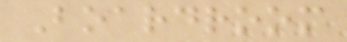Boardroom
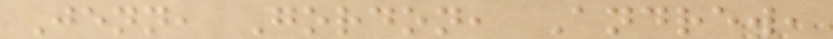Jenn, Gordon, Andrew,
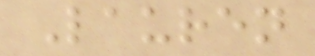Lauren
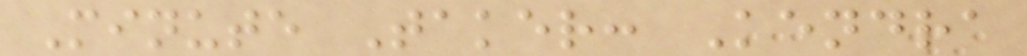Minute Taker: Kendra
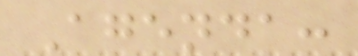Agenda:
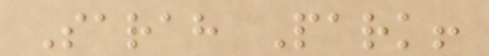Sarah Park!
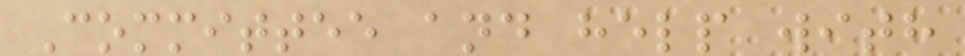Committee and help with
